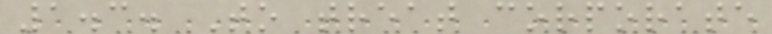1.3. To treat corporate
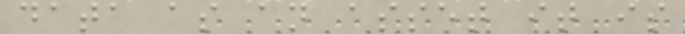data as an asset it is
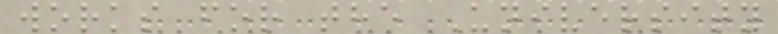works for the University
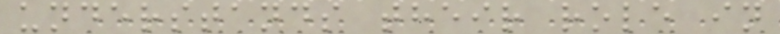understands their role in
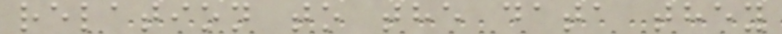relation to the data they
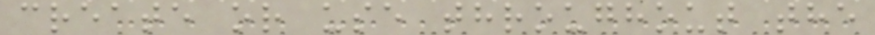create or use throughout the
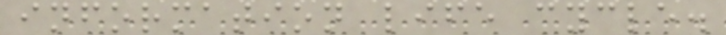information life cycle.
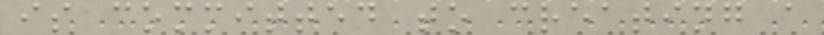is committed to creating a
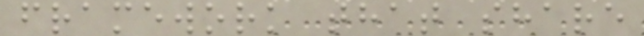framework that share
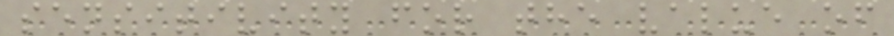sensitivity for the value of
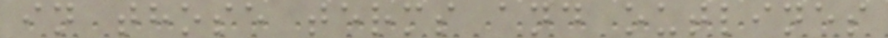in those terms and outlines
